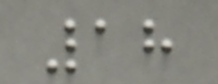18
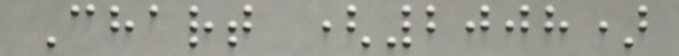Chart (2008)
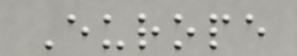Europe
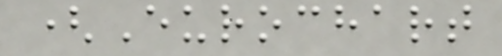(Eurochart
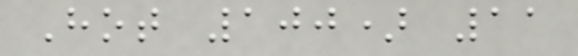Hot 100) 11
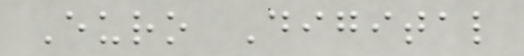Euro Digital
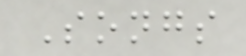Songs
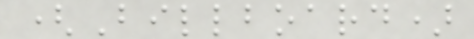(Billboard)
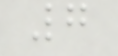7
